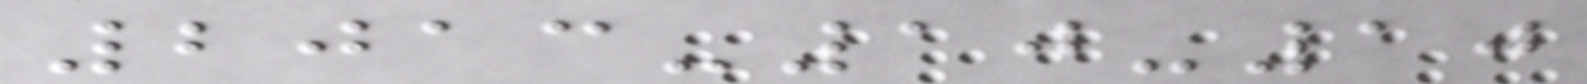2013-10-10
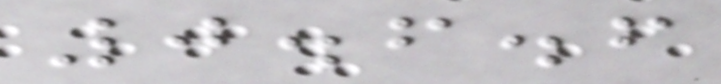0.6.6
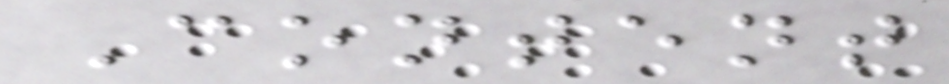Content
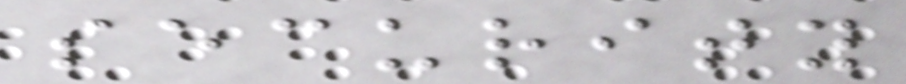security
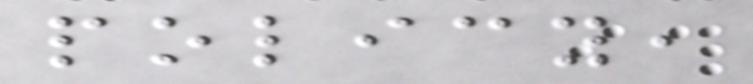policy,
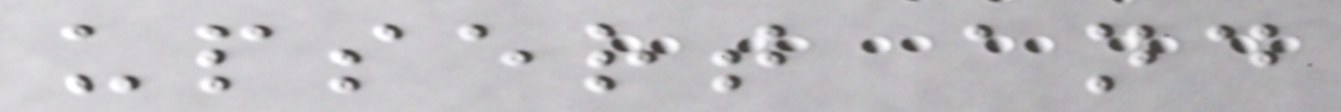upsert and
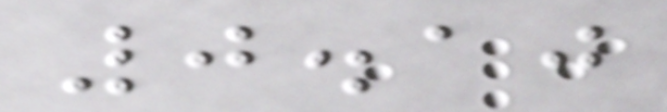0.10
